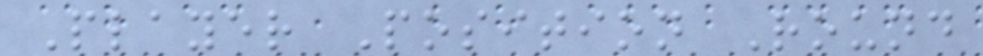Player Position Round
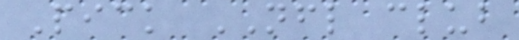Pick NFL club
